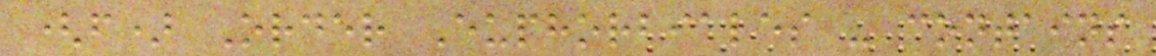(f) Order Euphorbiales - contains
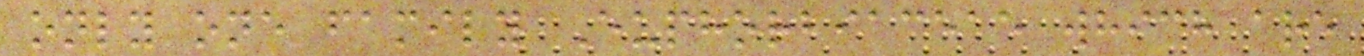only one family Euphorbiaceae which are
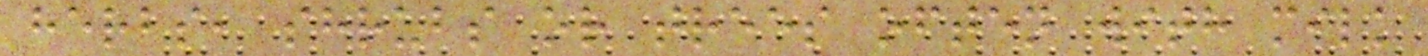herbs, shrubs or trees often with milk
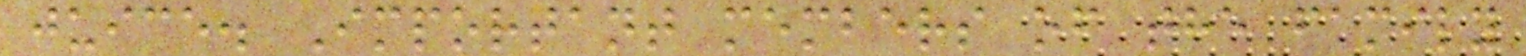juice. Important members of the family
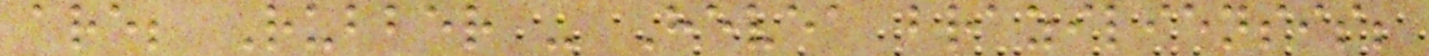are; Rubber - Hevea braziliensis;
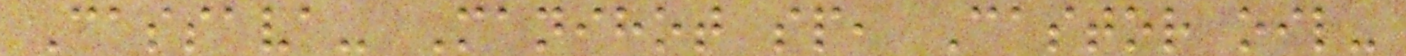Cassava- Manihot sp, Castor oil-
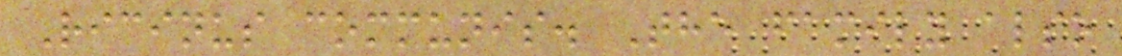Ricinus communis. The family also
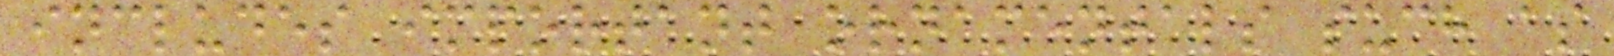includes important ornamentals such as
